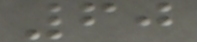60
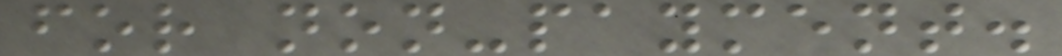for non-payment.
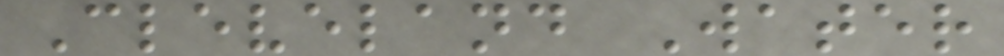Cleveland Water
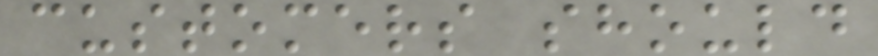customers should
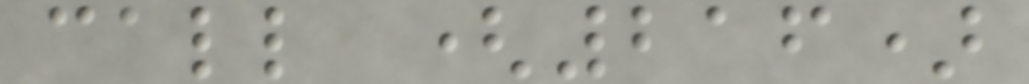call (216)
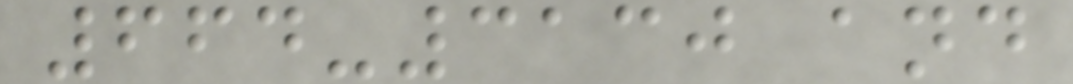664-3130 and
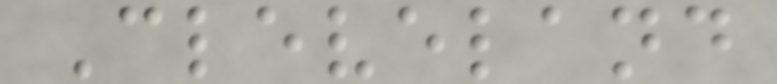Cleveland
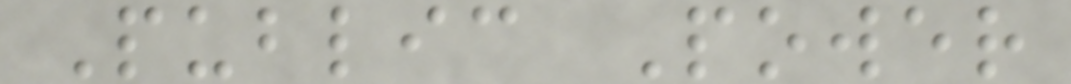Public Power
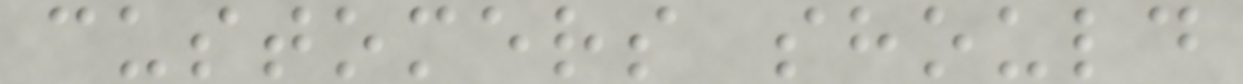customers should
